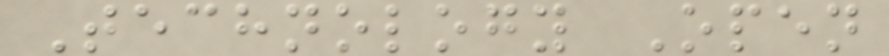Technology Open
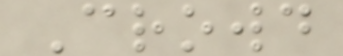Crowd
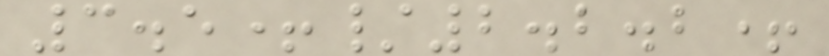3.5+/2.2.2+
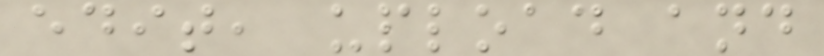edit, upload and
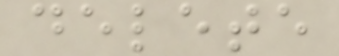delete
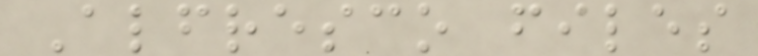Alfresco files
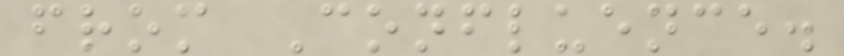from Confluence.
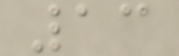13
